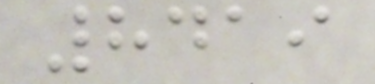8419
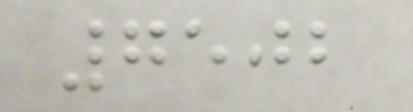7502
